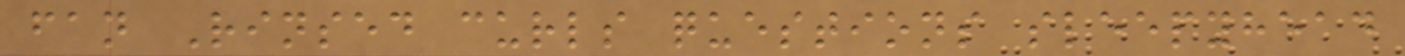fan Rinsed curls questions sleepyhead
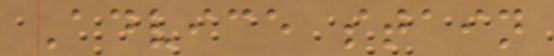Advice stain
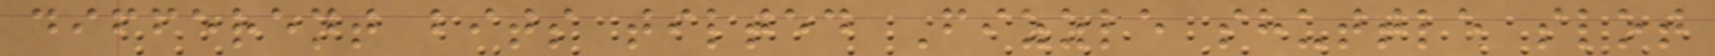different bits tilted Fizzle shuttle slot
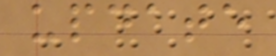update
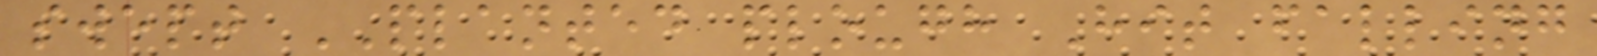swept PLANTED plough Hit falling
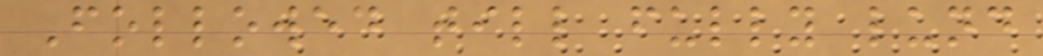Followed till fully lund
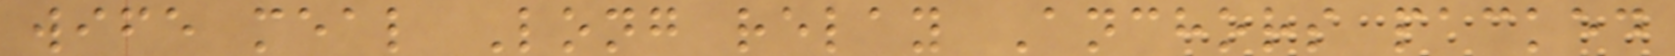wife meal Long relay Anchors packed
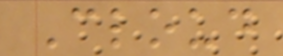Cloud
